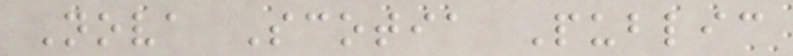Nova Scotia Public
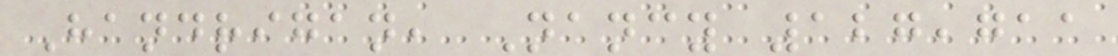Handrigan, Nancy 127,711
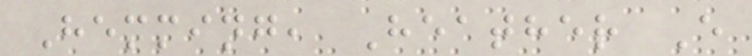Hemming, Heather E
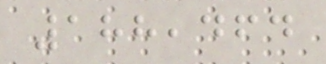188,464
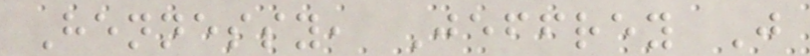Hennessy, Jeffrey J
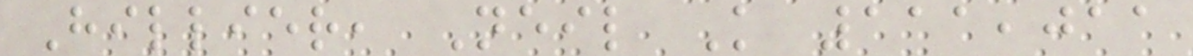Hillier, Neil K 111,011
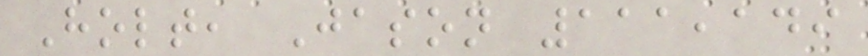Holt, Jason 111,149
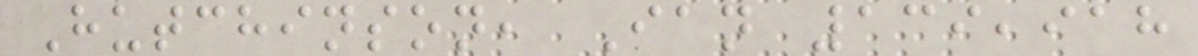Hutchinson, Ian 139,918
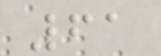61
